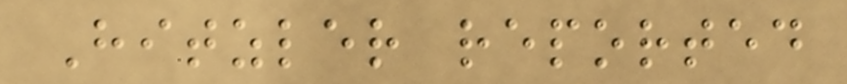Hitzler reported
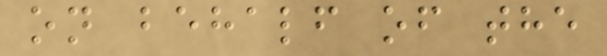on behalf of the
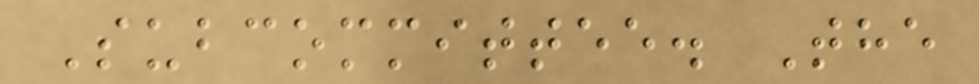Subcommittee. The
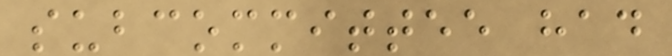subcommittee had
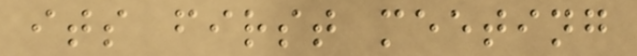its first meeting
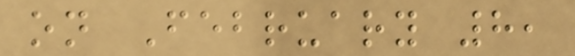on February 8,
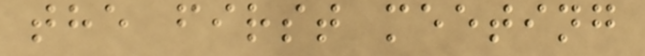the first meeting
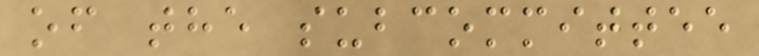of the subcommittee
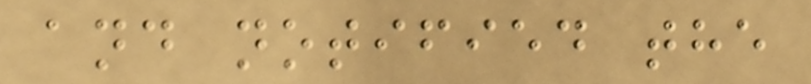and notified the
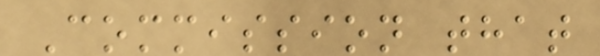Commission that
